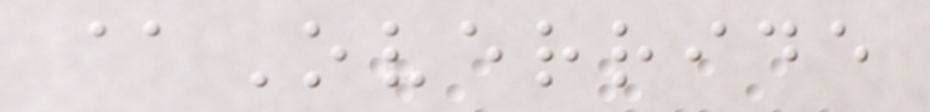@Override
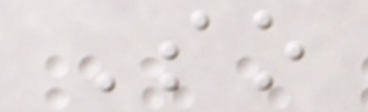So
